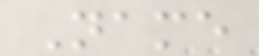Name
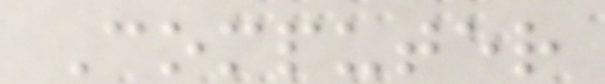Computer
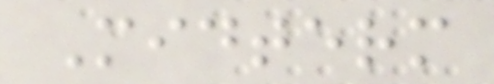Midterm
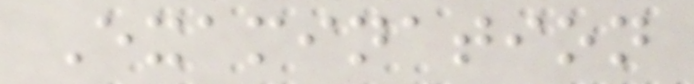Examination
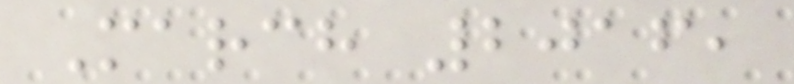March 2016,
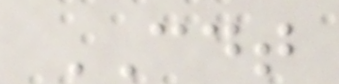CDT
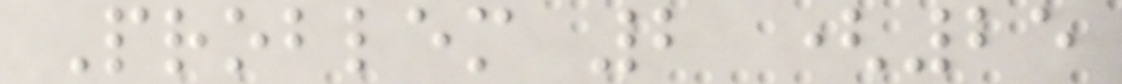Problem 2 (25
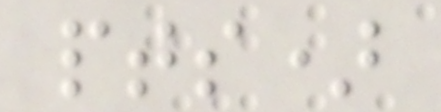pts)
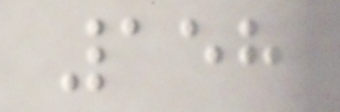158
